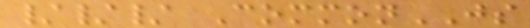/// CommonJS
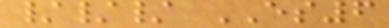/// ES6
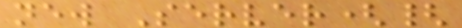new Server({
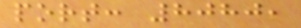port: 8080,
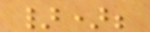});
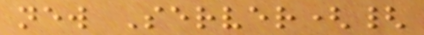new Server({
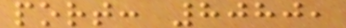port: 8080,
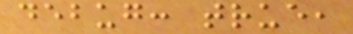debug: true,
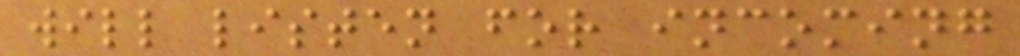will listen for incoming
